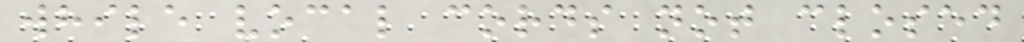while vocal cords not closed
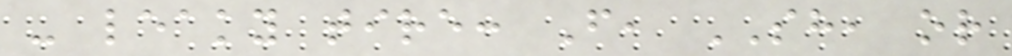- leaky tire: F, SH, or
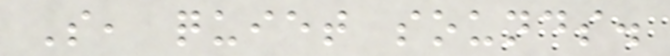S, quiet sounds.
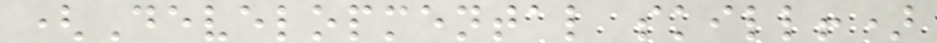(Developmental skill!)
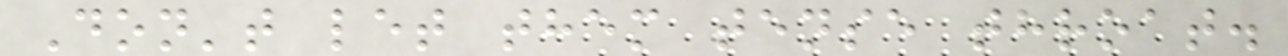Don't let them tense throat.
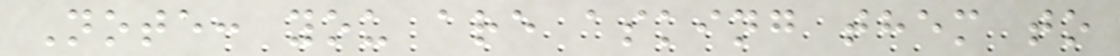Note: you are asking them to
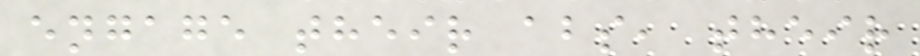engage their abs, their
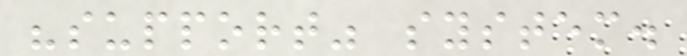"support" system.
